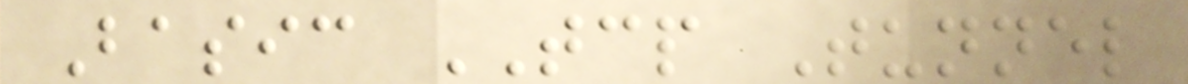Basic TCP Tunnel
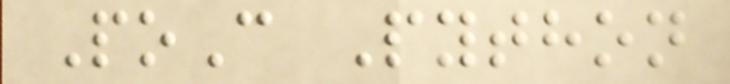PoC Python
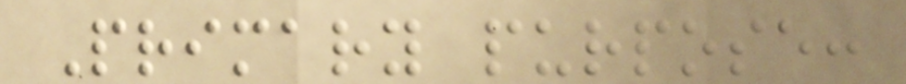Primary purpose:
